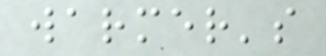warmer's
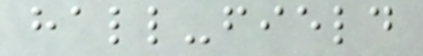hall-field
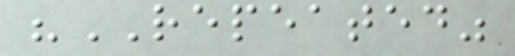"REPEATED"
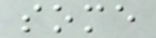some
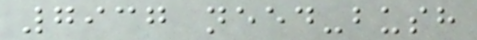7937 need-bush
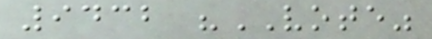9432 "VOTE"
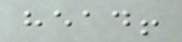head!
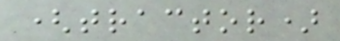(tractor)
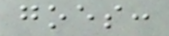goes:
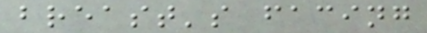breast's facing
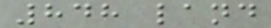848 land
